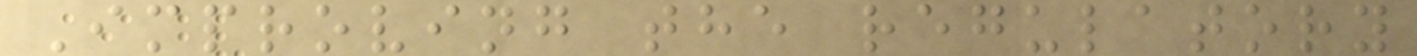Improving the regulatory
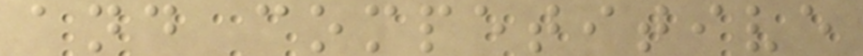and competitive
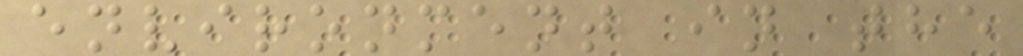environment in the
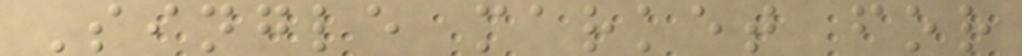Single market for
